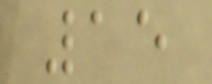15
